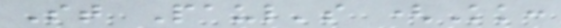St Paul's (Kk:
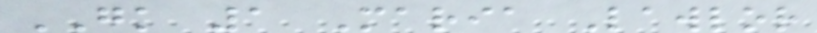GK 1 Maria Lawlor
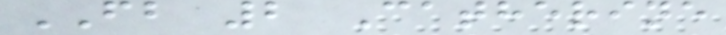FB 2 Catherine
